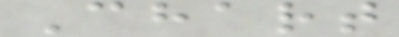Chart
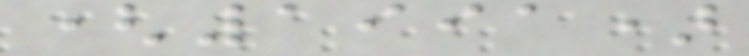(1991)
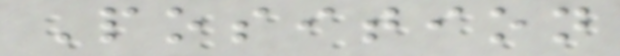Position
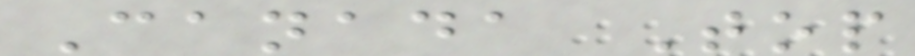Canada Top
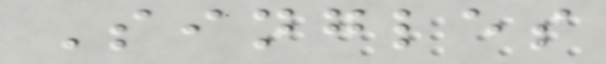Singles
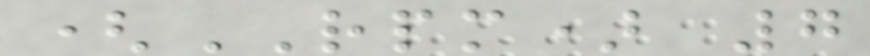(RPM) 7
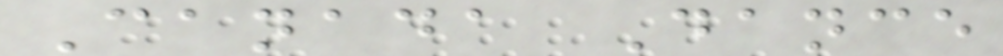Canada Dance
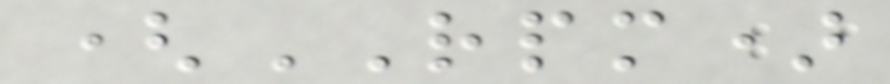(RPM)
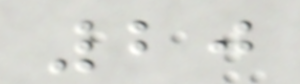20
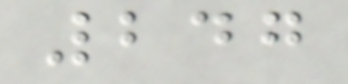247
